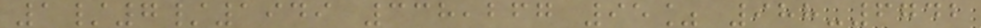1/7/1949 338,267 95% 988-6742
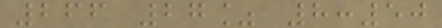266 27% 8:50
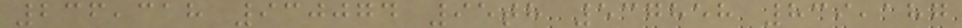236,318 930074 95th 537858 839,187
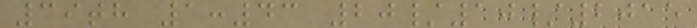39th 1:43 20/10/2015
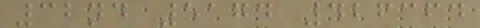32nd 5174 426364
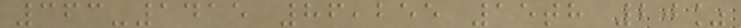363-1415 86,255 15th 20%
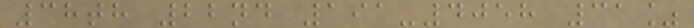38th 22nd 191-4058 31%
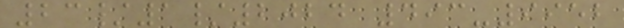23/1/2024 493-9952
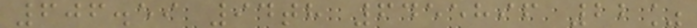606.59 94th 6455896 22%
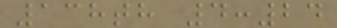138th 4:24
